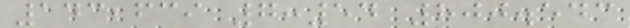143,639 7:54 800.543
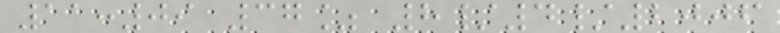11:09 37% 8/4/2006
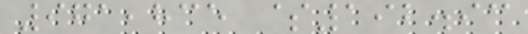971,835 $192.93
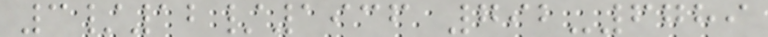3/12/1936 792-6789
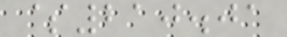$210.01
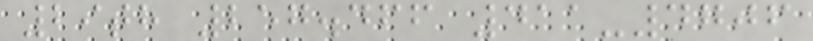29th 257.466 411-4706
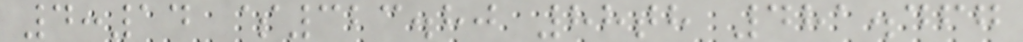4:14 $323.80 88th 481.467
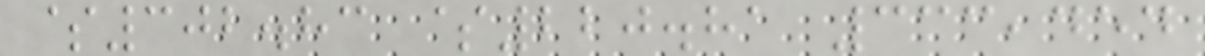$302.83 $220.81 333,454
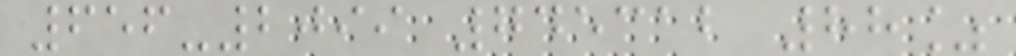656-2099 745312 88%
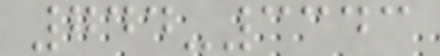744-3343
